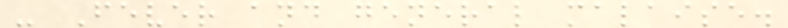- Fever and general malaise.
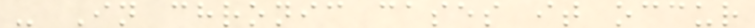- In chronic cases it occur
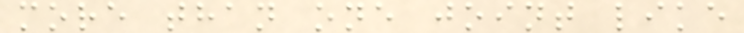more than one joint like
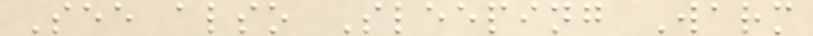See also Sleeping Warm
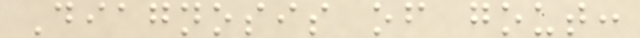Diagnosis of gout:
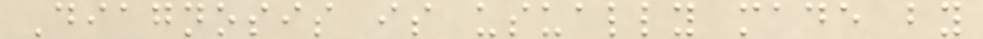Diagnosis is usually made by
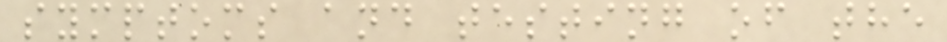symptoms and testing of the
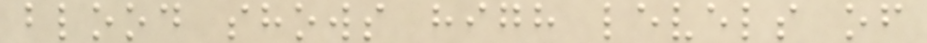blood shows high levels of
